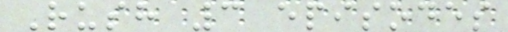Rush 3 episodes
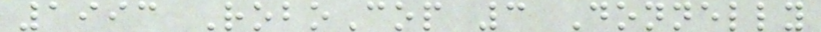1993 RoboCop 3 Donnelly
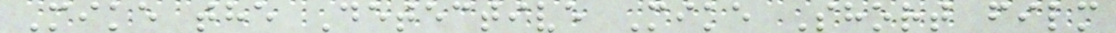Mike the Detective Mike Short film
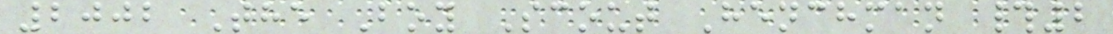2002 The Boy Scout Henchman #2
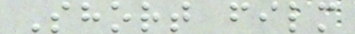Short film
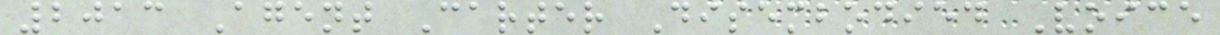2013 Agent Carter Disembodied Voice
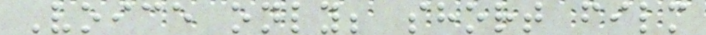Voice only; short film
